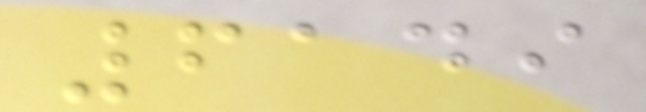6149
